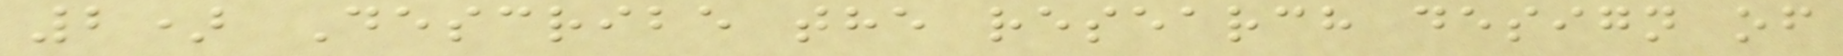2) Describe the research design of
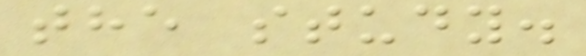the study.
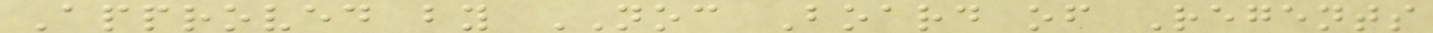Approved by NOC Board of Regents
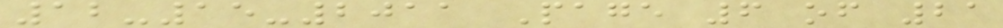12-15-2011 Page 6 of 21
